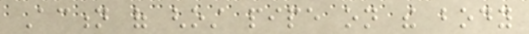Action of ghost pipe on the body
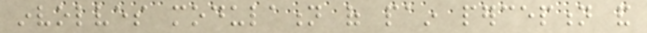involves modulation of pain perception and
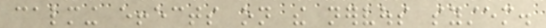calming effects on the nervous system.
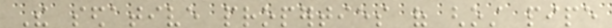The sedative properties of ghost pipe
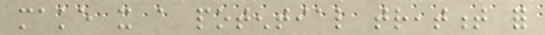make it a potential treatment for
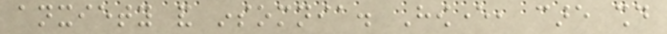anxiety and insomnia. However, care should
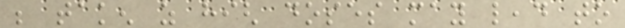be taken as high doses may lead to
